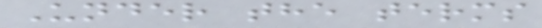Under the terms
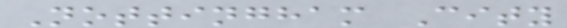Nottingham City
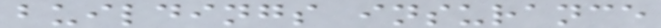buildings insurance
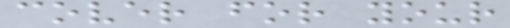cover for your
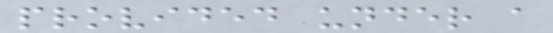provided under a
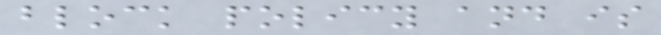block policy and is
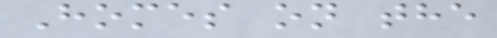Homes on the
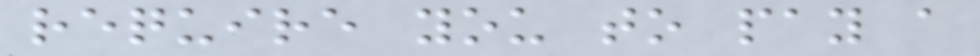require you to pay a
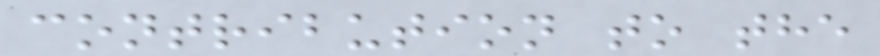contribution to the
